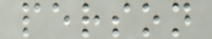person
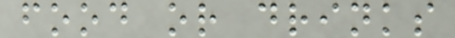food or drinks
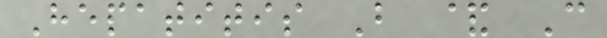Hepatitis B & C
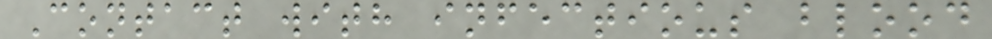Contact with infectious blood
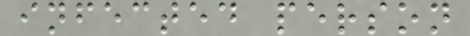infected person
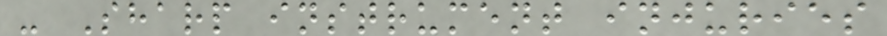- Sharp instrument injuries
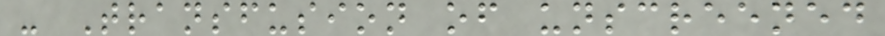- Transfusion of unscreened
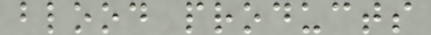blood products
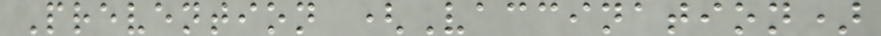Prevention (Vaccination)
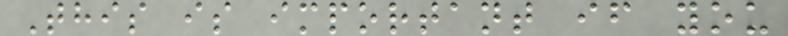This is important if you
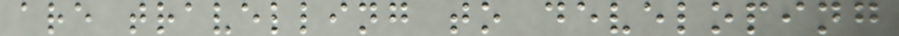are travelling to developing
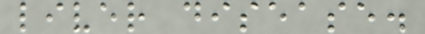liver disease.
